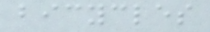bicycles
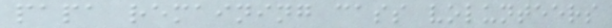papa remaining cass volunteers
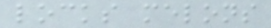locks melons
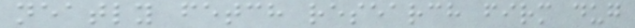neatly fetch research firm dug
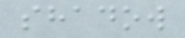shadow
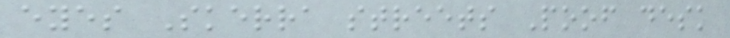eyes Skerra streets Poof desk
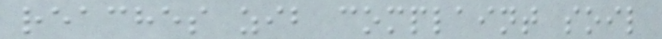reaches zib complaint soil
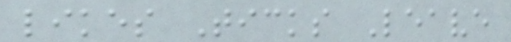likes Ticks Leave
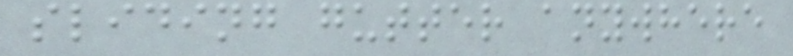sliding gutter anywhere
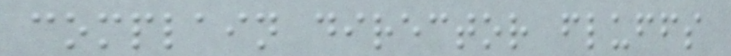complain director fluffs
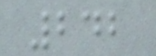242
